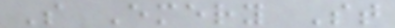S Emery St
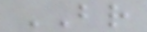BR
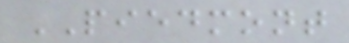PIEDMONT
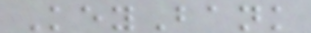KeyBank
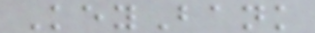KeyBank
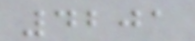4201
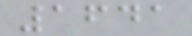1641
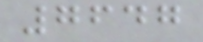7647
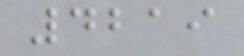4219
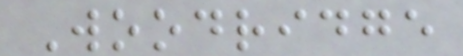Woodridge
